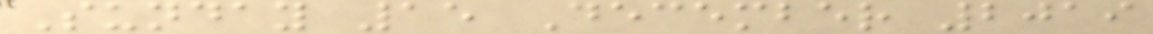Sunday 15 December 2019
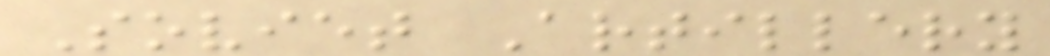Soviet Artillery
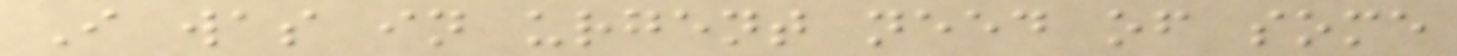I was in urgent need of some
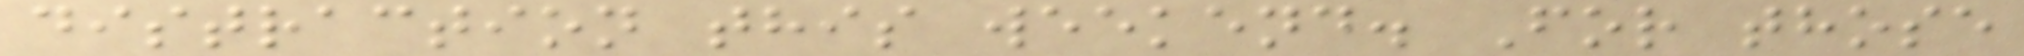distraction this weekend. For those
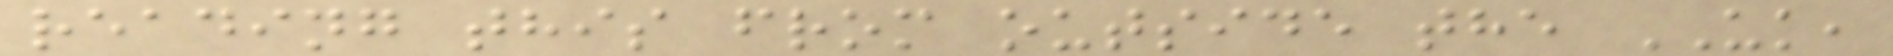reading this from outside the UK,
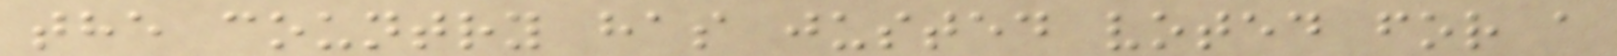the country has justed voted for a
